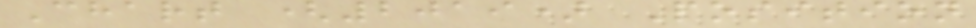Chart (2019) Position
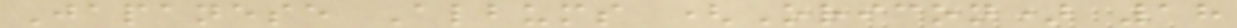Japanese Albums (Oricon) 18
